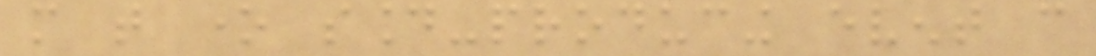more that one sound-producing event can
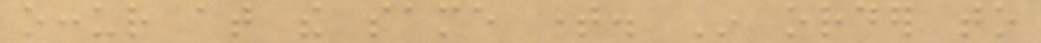occur at the same time. In order to
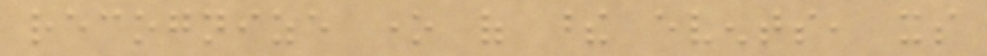recognize one of these events, its
